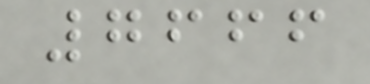7666
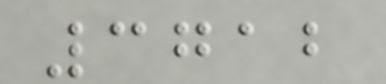3712
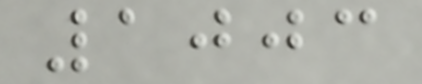1003
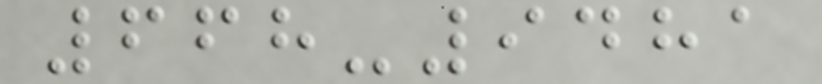668-9481
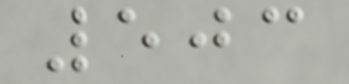503
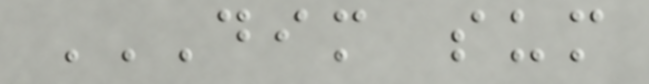DIM SUM
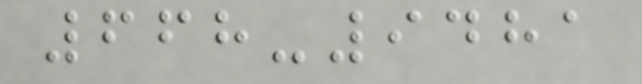668-9481
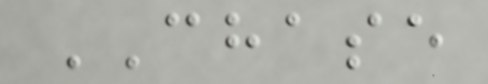CHASE
